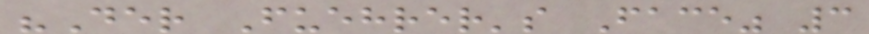"Der Fuehrer's Face" 3
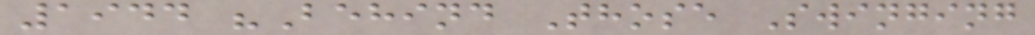1944 "Behind Those Swinging
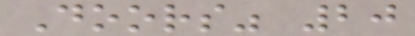Doors" 20
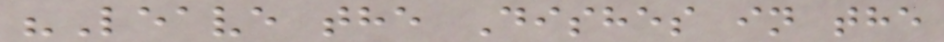"Leave the Dishes in the
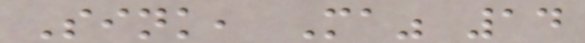Sink, Ma" 14
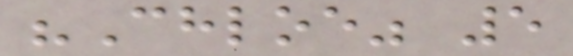"Chloe" 5
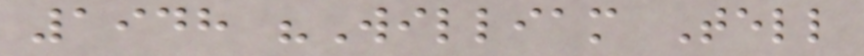1948 "William Tell
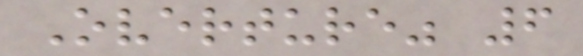Overture" 6
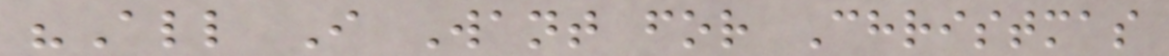"All I Want for Christmas
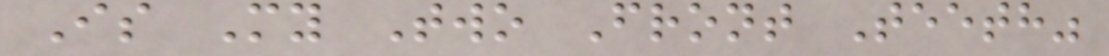Is My Two Front Teeth"
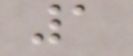1
